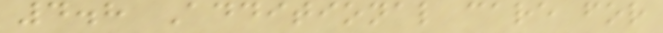4.8 Additional care for
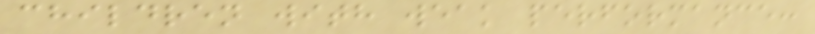children with weak performance:
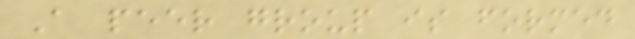A peer group is formed
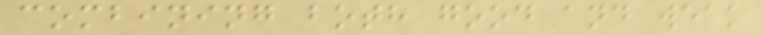combining both good and weak
